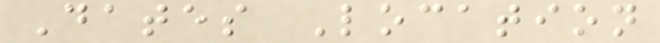Dates Location
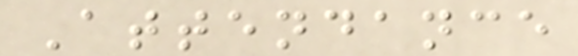Attendance
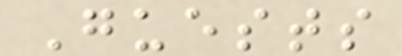Guests
